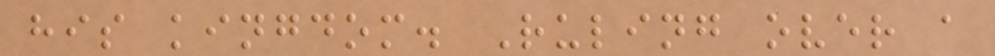his kingdom. Ruling over a
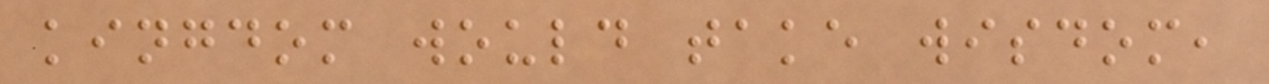kingdom would take wisdom,
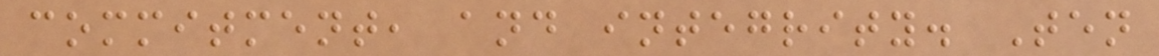commitment, and integrity. Ten
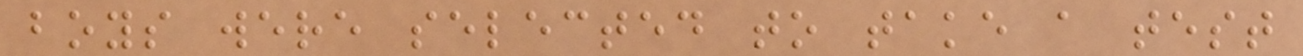boys were selected to take a test
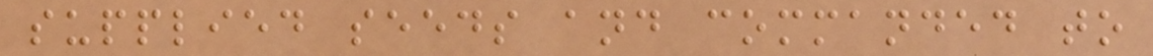supplied seeds and commanded to
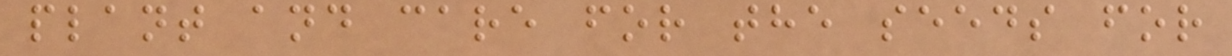plant and care for the seeds for
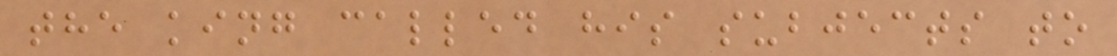the king called his subjects to
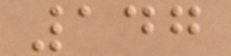147
